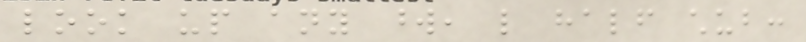look up any word, like half chub:
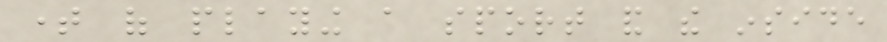time of playing a sport and the inside
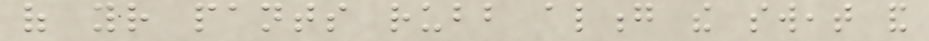of your pants rubb along the sweat and
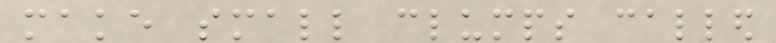make small clumps called
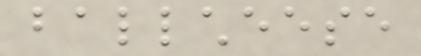ballcheese
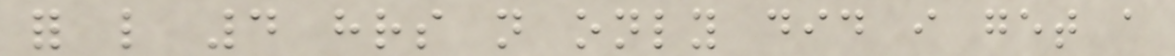for like 4 hrs not only did i get a
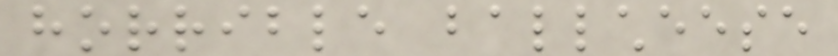horrible ballcheese
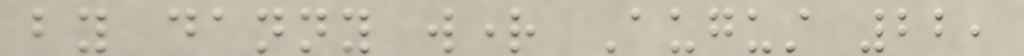by danny wright August 22,
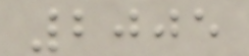2005
